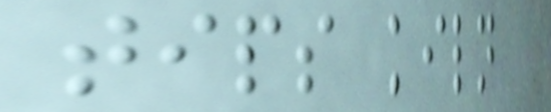tips kiln
